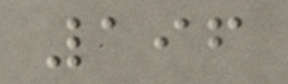196
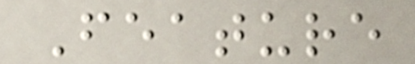Feature
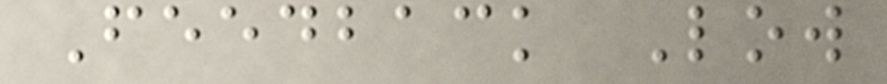Feedback Low
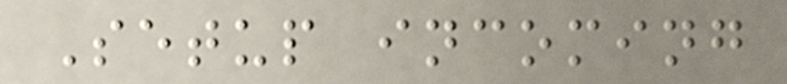Setup incoming
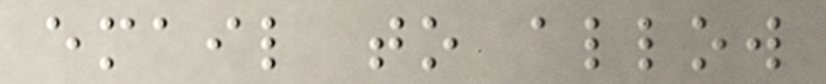email to allow
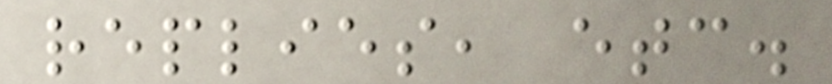replies, etc.
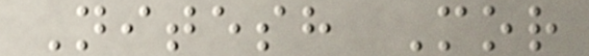Nitesh Mor
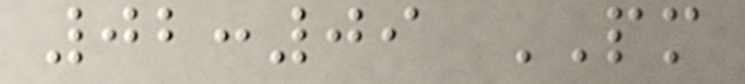02:09 PM
